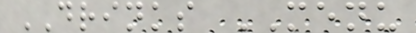DRINKS MENU
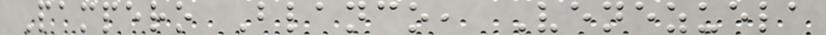Pampero Blanco, Venezuela
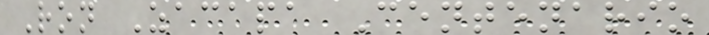Ron Zacapa Centenario
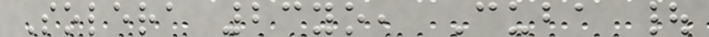Solera 23yo, Cuba |
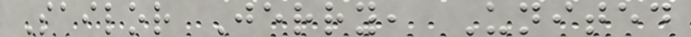Sailor Jerry, United
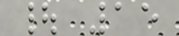| 15
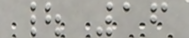| 16
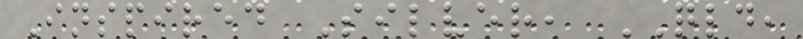Inspired Silver, QLD,
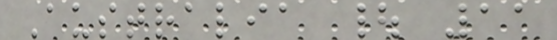Australia | 11
